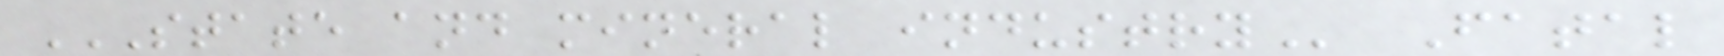STATE AND MINERAL INDUSTRY Fatal
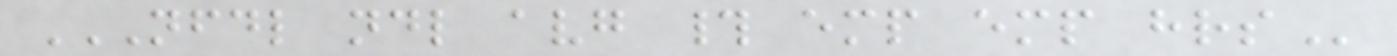NFDL NDL AVG # EMP EMP HRS
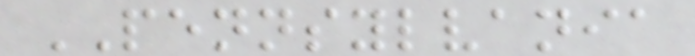PENNSYLVANIA
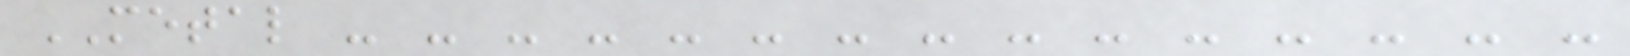METAL - - - - - - - - - - - - - - -
